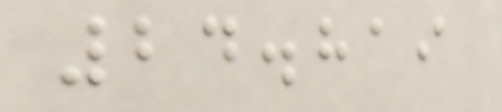24.819
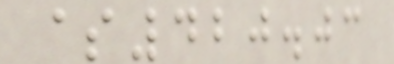$420.03
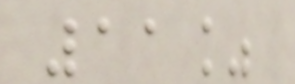11%
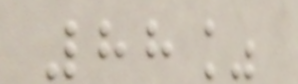88%
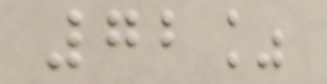72%
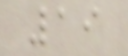19
